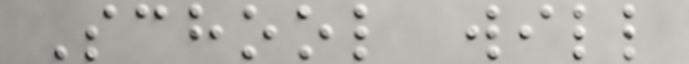School will
